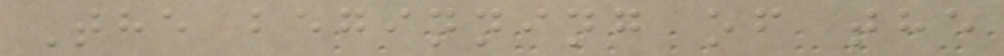The beginning of the
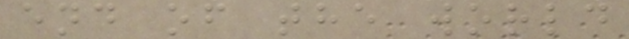end of the world
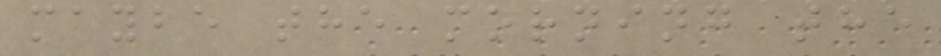maybe the morning the
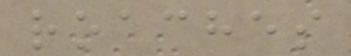roaches
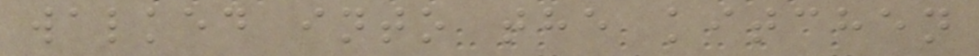walked into the kitchen
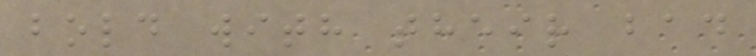bold with their bad
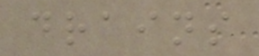drains
